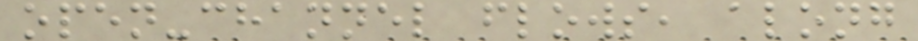open-channel flows, along
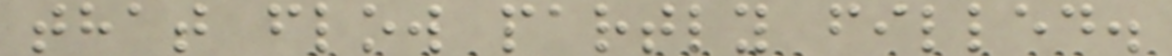that flow partly filled.
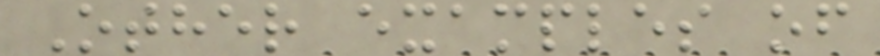Other examples of
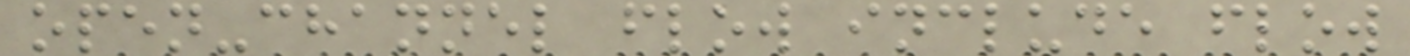open-channel flow include flow
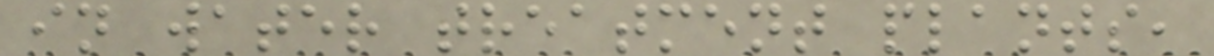in water treatment plants,
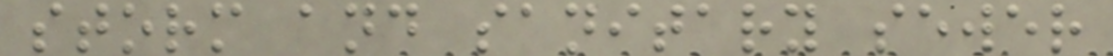storm and sanitary sewer
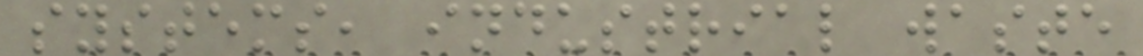systems, industrial waste
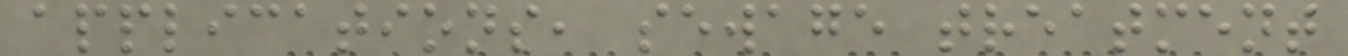applications, sewage treatment
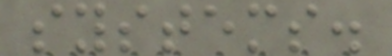systems.
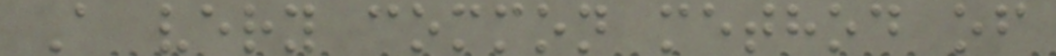A very common method of
